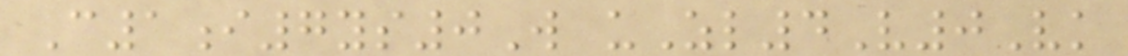C1i7ys0W uZl4V0Vk
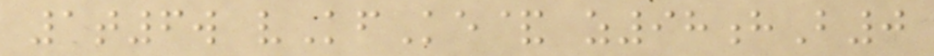1t6w vKfKe& z98hB0
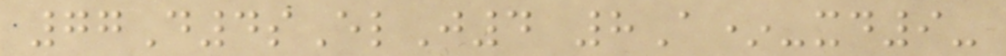77D4sElJ4 8A*-xd9-
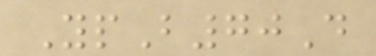YpB70D
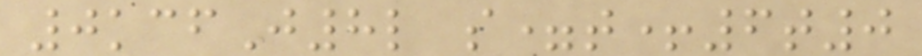0kcfJ8l s=t+6t0
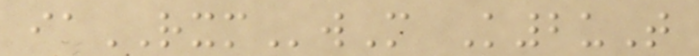iaRXMwM K2uT
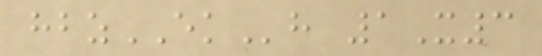hbzEKh 1X3
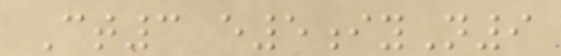Ct3 e5iyN9
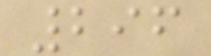296
